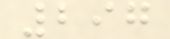297
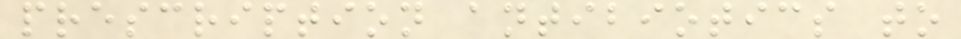prescription antibiotics to
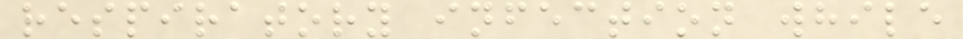respiratory infection while
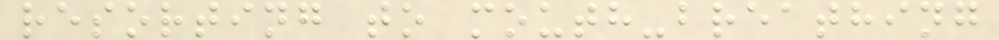resorting to mouth-breathing
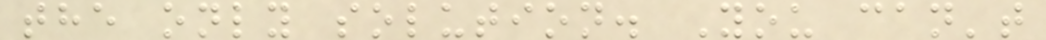the only solution. You can't
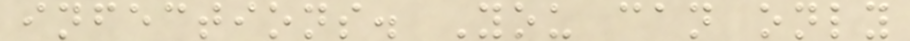infections. You can only
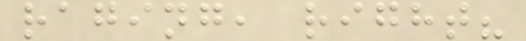raging, right?
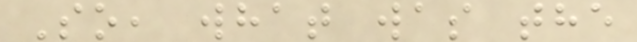So, what was the
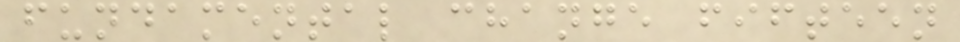fundamental change fifteen
